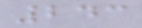243
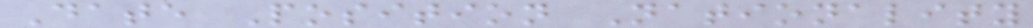Date Position Nationality
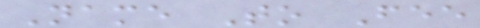Name To Fee
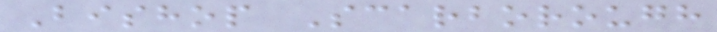Bishop Scarborough
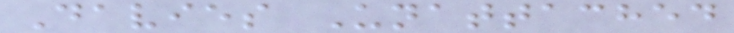Davies Unattached
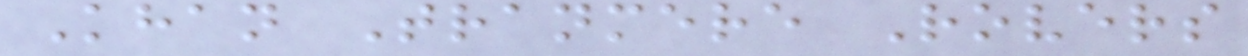Khan Tranmere Rovers
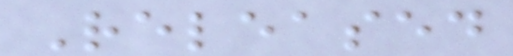Released
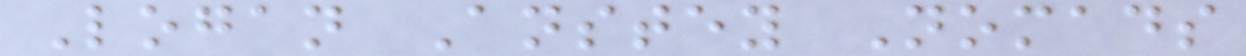Logan Anstey Nomads
